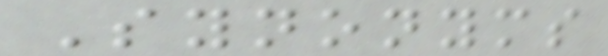Synonyms
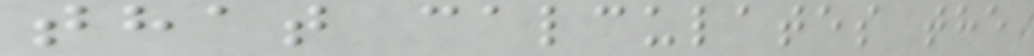that calculates the
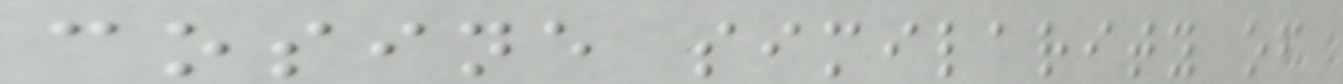cosine similarity of
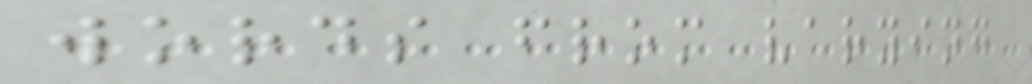words from varying
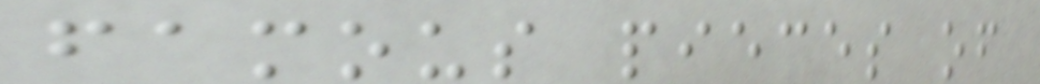famous pieces of
